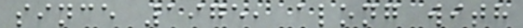since 1975, along with
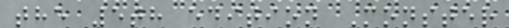the 5th edition Monster
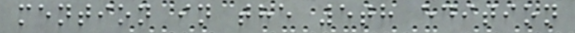mention in the 5th edition
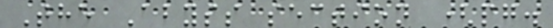The Abyss section (pg.
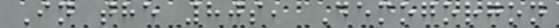In the 80s, Demogorgon
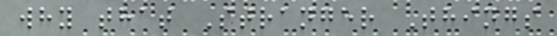why that Stranger Things
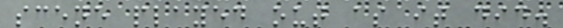scene played out as it did.
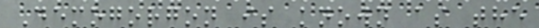Demogorgon is known as the
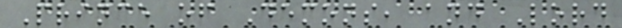Prince of Demons, and Lord
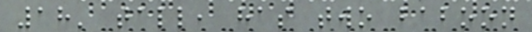18' tall, has two baboon
